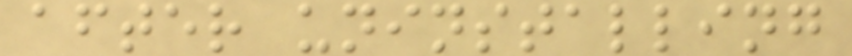after uninstalling
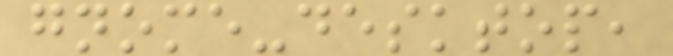gnome-desktop,
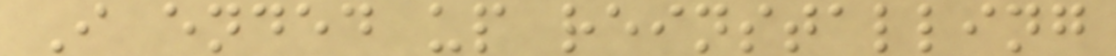I ended up reinstalling
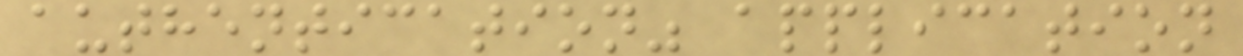authentication" application
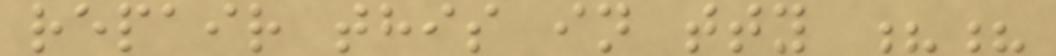repair this in tty ??
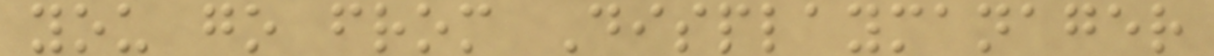you go from Displaymanager
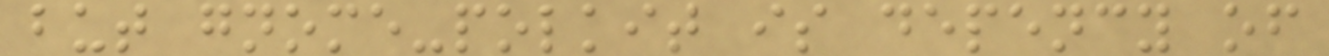but gnome-polkit is depency of
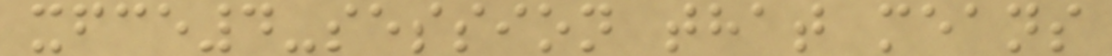xfce4-session that means
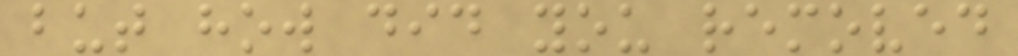but how did you removed
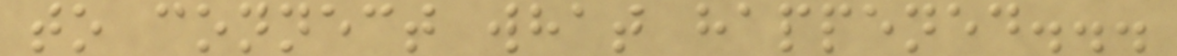to connect what happened...
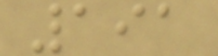191
